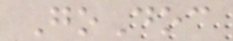GoDoc
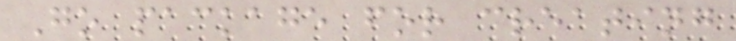Go package for creating
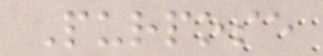Purpose
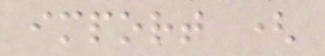import (
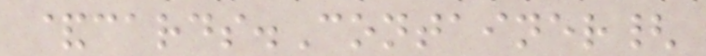&cards.Container{
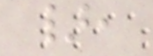},
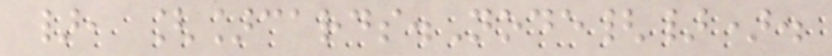}, []cards.Node{}).
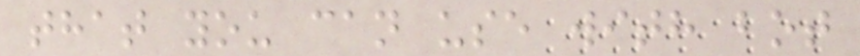that you can use with bot
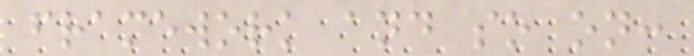framework and so on:
